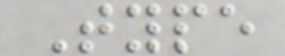Type
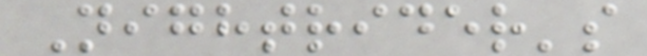Nightrider's
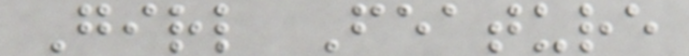Girl Feature
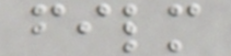film
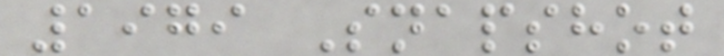1979 Snapshot
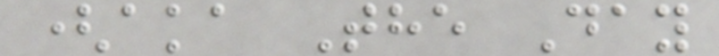(aka The Day
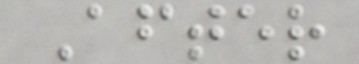After
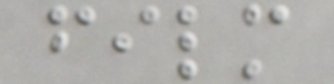film
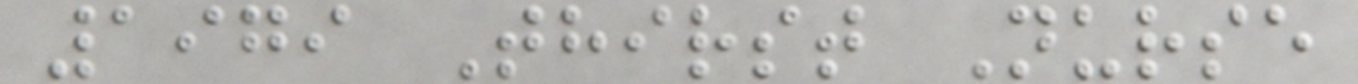1979 Thirst Nurse
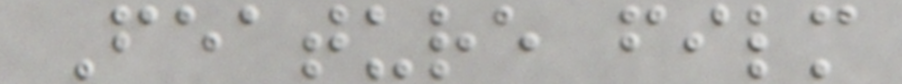Feature film
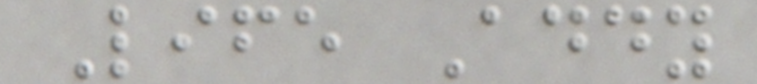Life Addy
